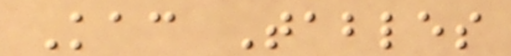Kac Tables
